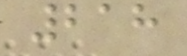218
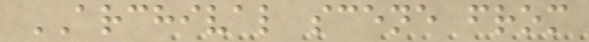ARCHIVAL scene from
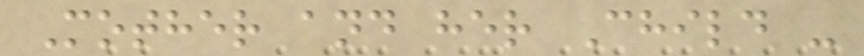Mother and her Child -
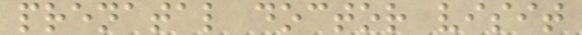prenatal doctor visit
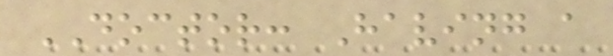DOCTOR: Having a
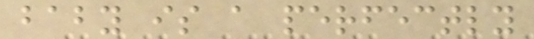baby is a perfectly
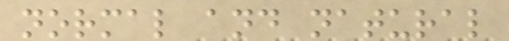normal and natural
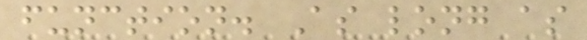function. As long as
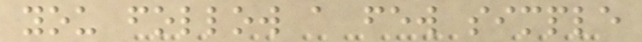you follow a few simple
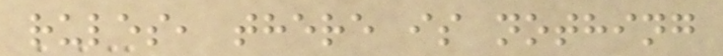rules, there is nothing
